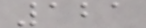121
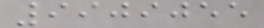9909055
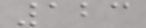123
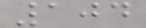104
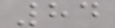84
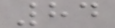84
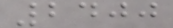2400
